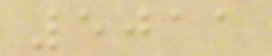5011
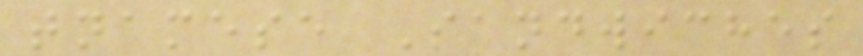tnamese Sandwiches
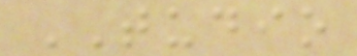TUDIO
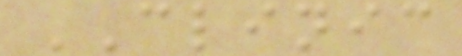CLINIC
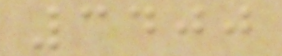3400
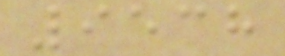9538
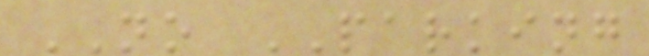NO PARKING
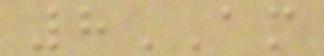8AM
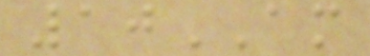10AM
